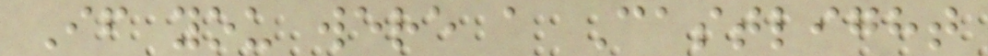If you were a Castlight
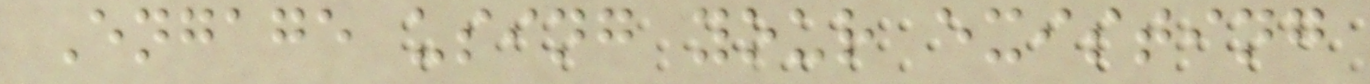Engage using your existing
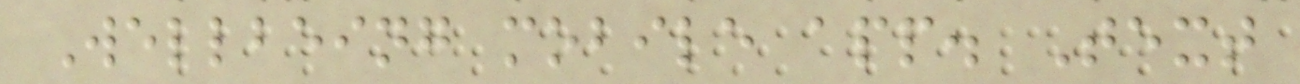Wellbeing mobile app. Text
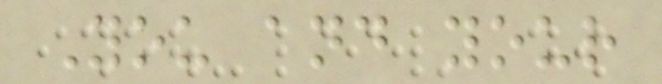You and your
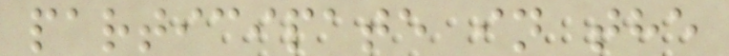participate in the
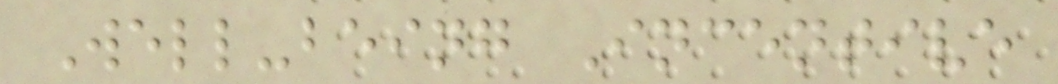Well-being Incentive
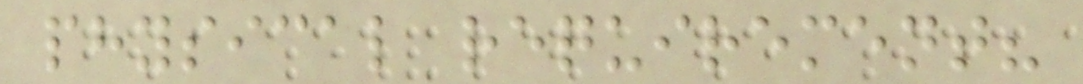physical requirement?
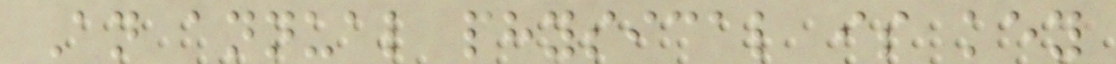An annual physical is key
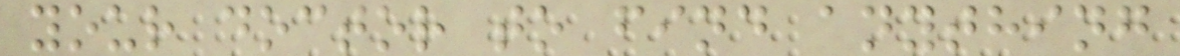your doctor to find anything
